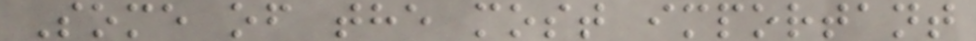Some of the most important
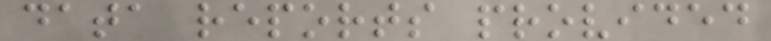data reports provided
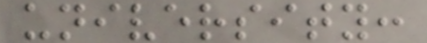university:
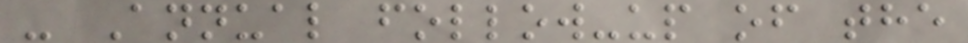- Annual follow-up of the
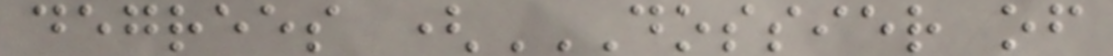degrees (DOSSIER OF
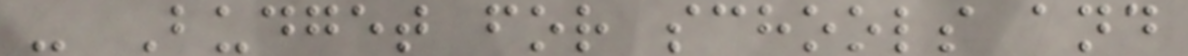- Budget for schools and
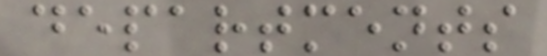departments
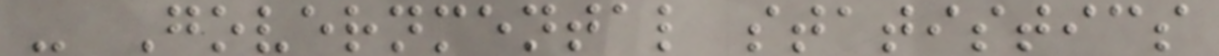- Governmental statistics
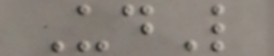UdL
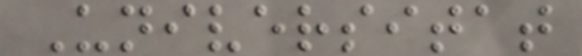Universitat
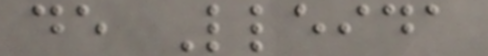de Lleida
